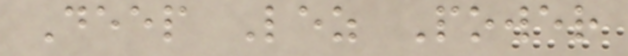Deep Lez Power
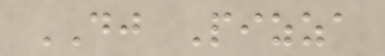DJ Pizza
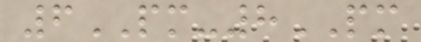6PM-8PM
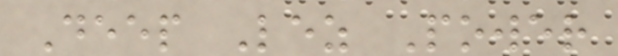Deep Lez Power
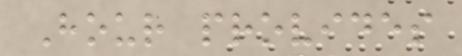Hour provides
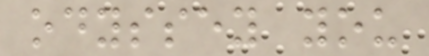odyssey you
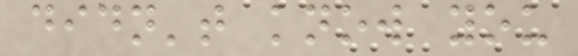didn't know you
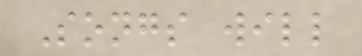Songs will
